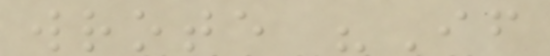wrote "If
